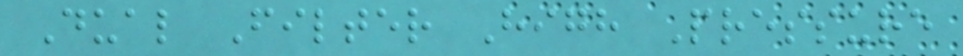Dual Filter High Pressure
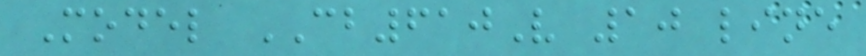Model CB610V 10 line
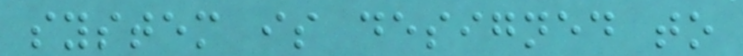system is designed to
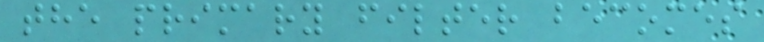the primary filter becomes
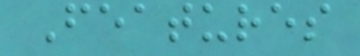Features
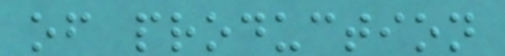of production
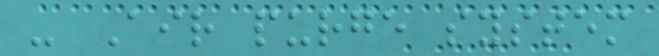- Air purge system
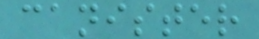canister
